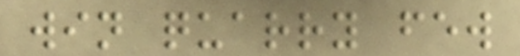win quarry few
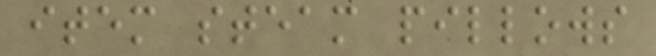item steam pillows
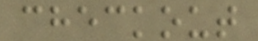checkout
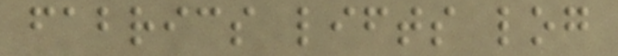fabrics lifts log
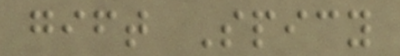gift Spicy
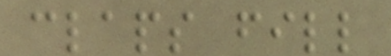claps fill
